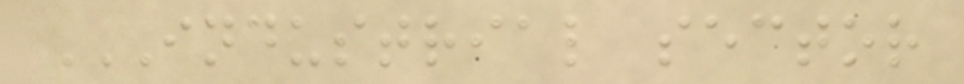INDUSTRIAL SECTOR
